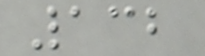132
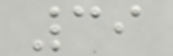39
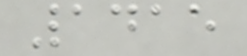1415
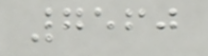7560
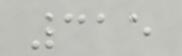315
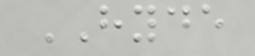HYDE
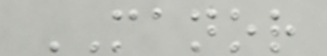MANOR
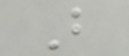B
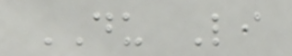DU Li
